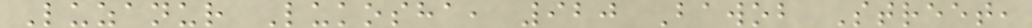Luzanur Lukosha, 920 Bawob Street,
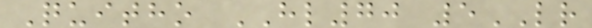Quitho HL70 5LR
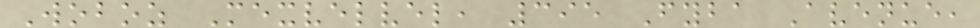Woboz Mexvelvel, 395 Fyba Avenue,
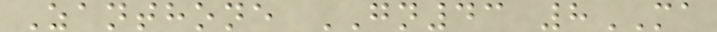Zanthone GN43 8MA
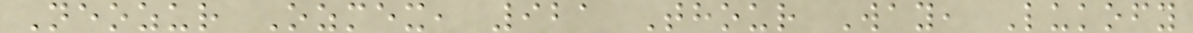Neozur Ozmex, 921 Thour Way, Lukofy
